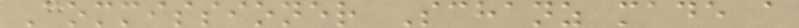Commissioner Schanz made a
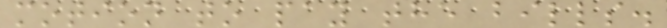motion to pay the bills.
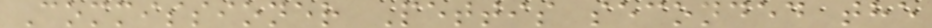Commissioner Pettis seconded the
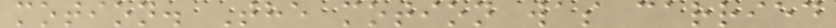motion. The motion was carried
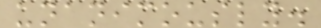unanimously.
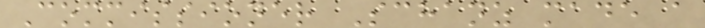Commissioner Schanz made a
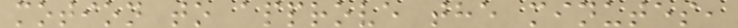motion to approve the minutes,
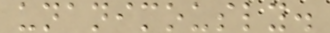unanimously.
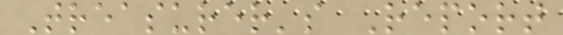Treasurer's Report
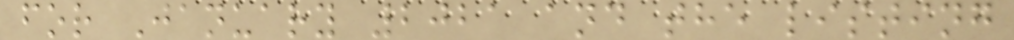for January 2021 and the listing
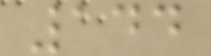144
